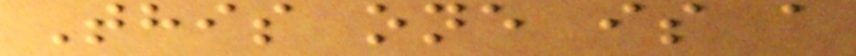This one is a
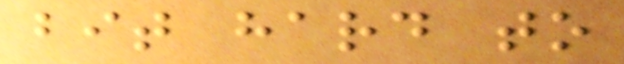bit hard to
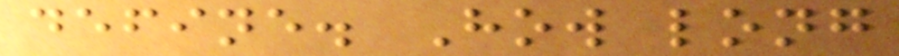define. How long
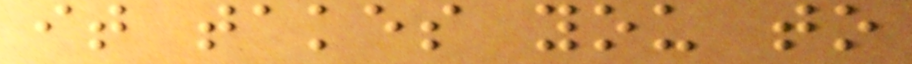it takes you to
